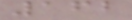162
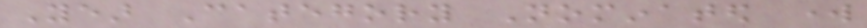Year Category Nominated work
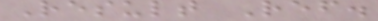Result Ref.
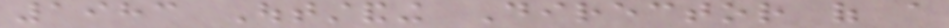1983 Outstanding Director of a
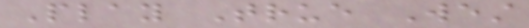Play True West
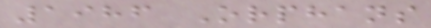1986 Orphans
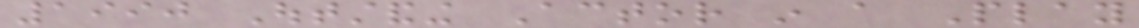1990 Outstanding Actor in a Play
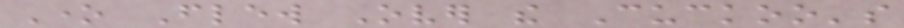One Flew Over the Cuckoo's
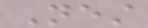Nest
